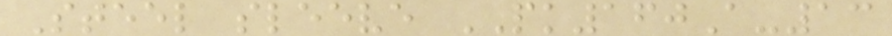Steel sleeve PK160A-13
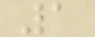1
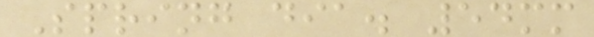Spring dia. 54mm
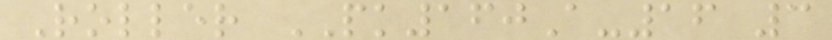Roller PK160A-16 3
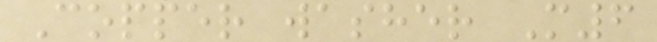Copper washer M6
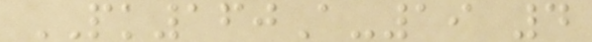PK160A-19 4
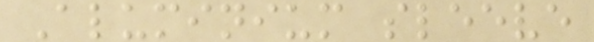Aluminium sleeve
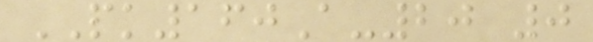PK160A-20 0
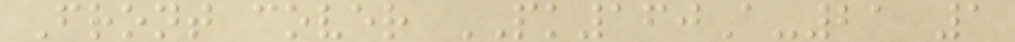Front cover PK160A-21 1
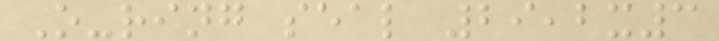O-ring seal 29,2x3
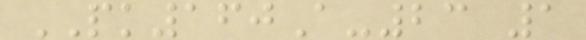PK160A-23 1
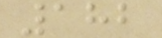182
